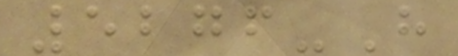5276-H
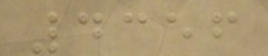4356
